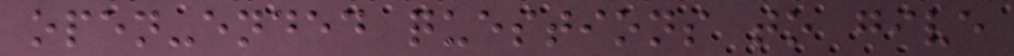open-ended questions to give
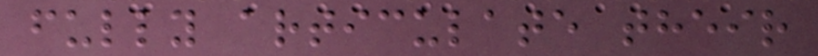fully articulate their
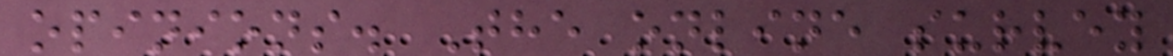opinions. The online survey
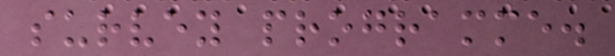survey programme.
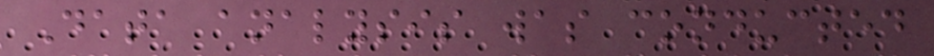Data analysis was conducted
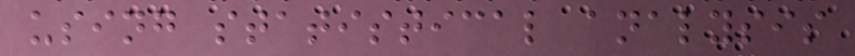using statistical analysis
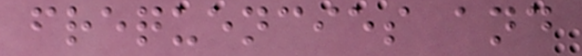frequencies and
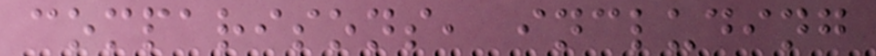comparisons, including
